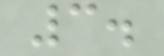3.
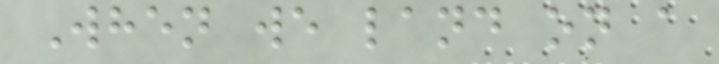When we land on a
